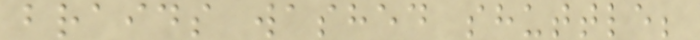braids washed shuttle;
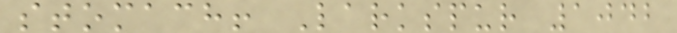stomach! Larkspur 1042
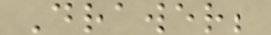Drawer;
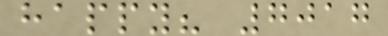happy? 7017
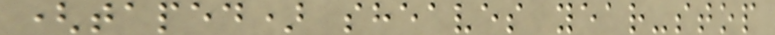(taped) sheaves year-stop
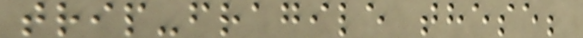trip-fragile these;
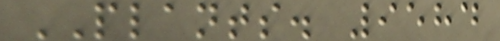PLANTS. 9584
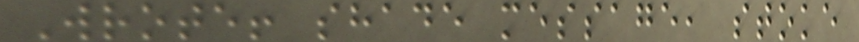Wrote! shade message, stoke
